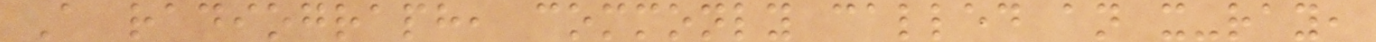A radiograph, commonly called an x-ray,
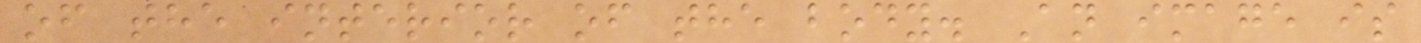of the interior of the body. An image is
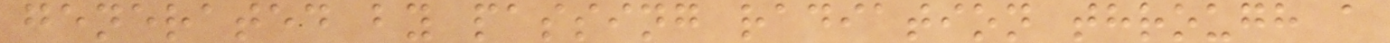generated by passing radiation through a
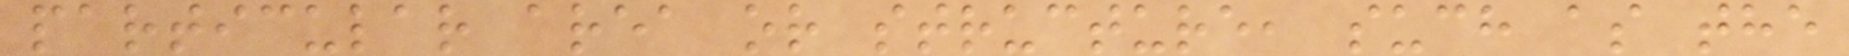particular area or structure, such as the
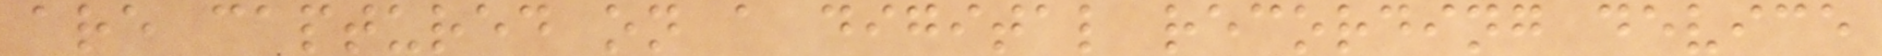are captured on a digital recording device
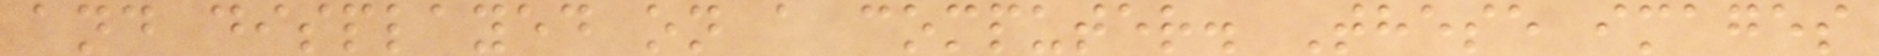and displayed on a computer. These images
